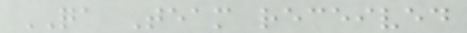QA Team received
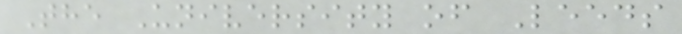The University of Leeds
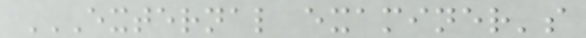EXTERNAL EXAMINER'S
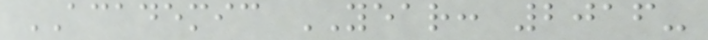ACADEMIC YEAR: 2016-
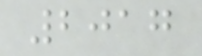2017
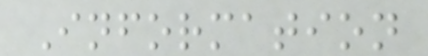Information
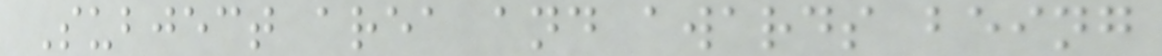Subject area and awards being
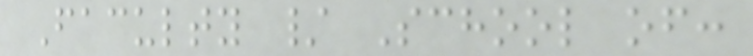Faculty / School of:
